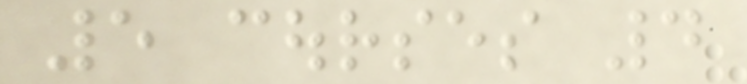5 courses 4
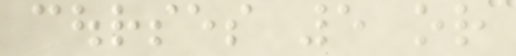courses 5 or
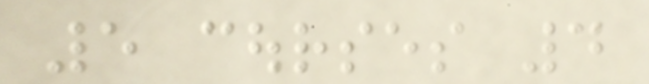5 courses 4
